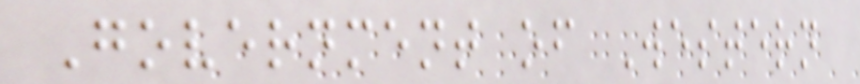Government of Western
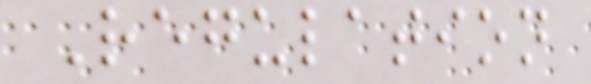Regulation
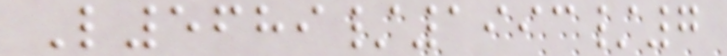L5689/1993/7
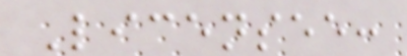Licensee:
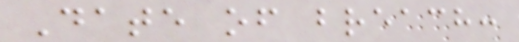Date of breach:
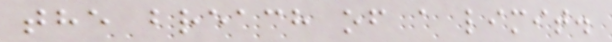the breach of a limit.
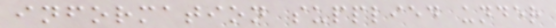information supplied under
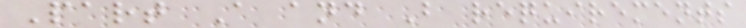Part A and B requirements
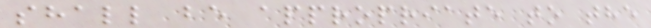shall be appropriate to the
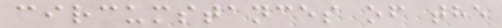circumstances of the
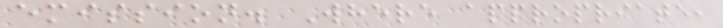emission. Where appropriate,
